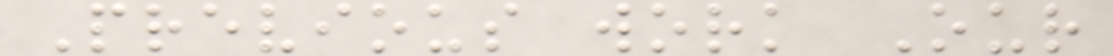Previous work Our
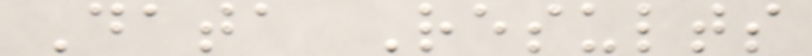Data Results
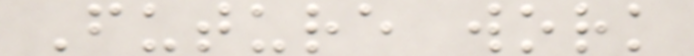Future work
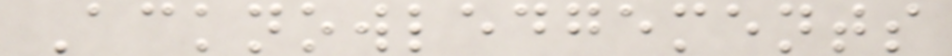Acknowledgements
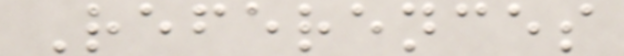References
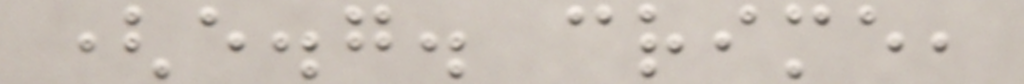(e.g. crime,
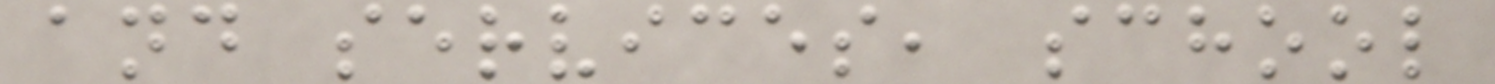and services, school
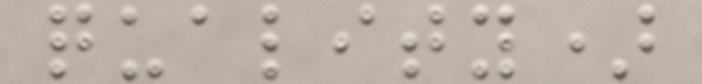quality)
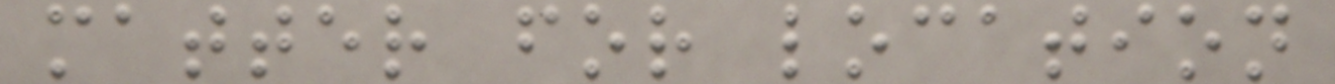matter for location
